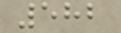582
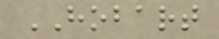HOBART
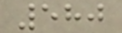580
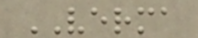VERMA
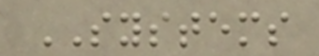SYSTEMS
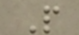P
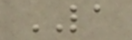LA
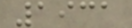1931
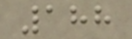188
